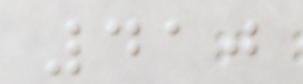410
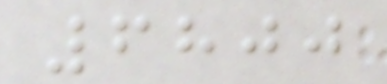6800
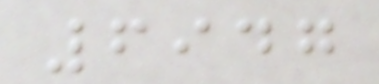6947
